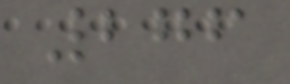276
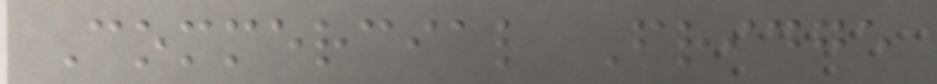Commercial Fridge
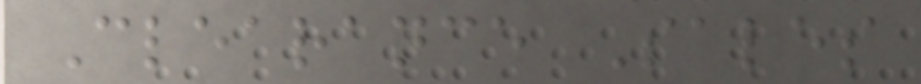Clearance Sales
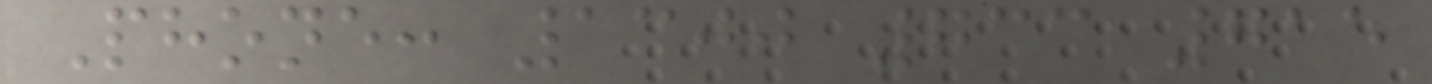Phone: 1300 733 715
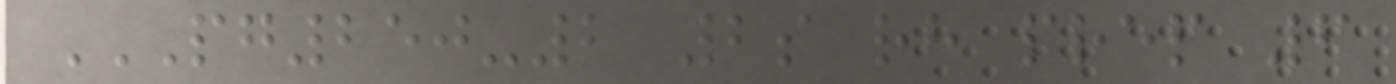PG250-2 2S RH PREP 6
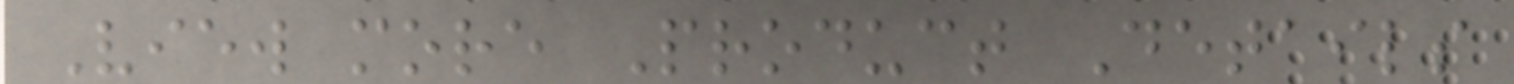View more Product Details
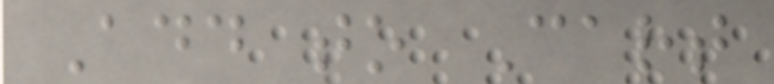Add to Cart
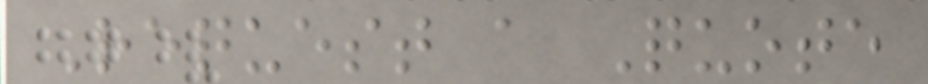Request a Quote
